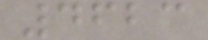4623
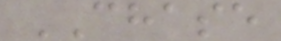CHASE
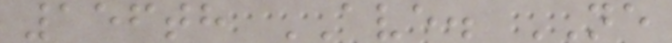156th AVE. NE
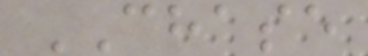CHASE
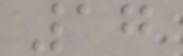17
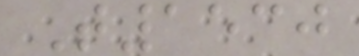T1530
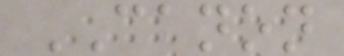CANON
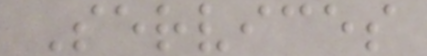Services
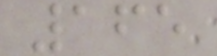165
